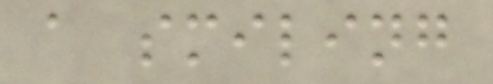a smiling
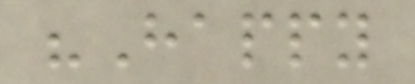"Happy
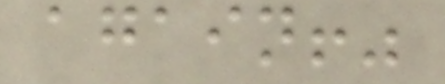again!"
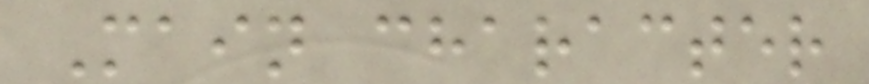Main character
